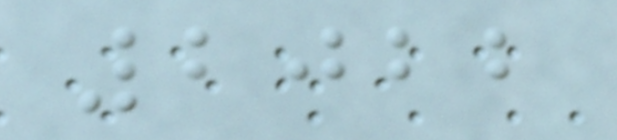2022
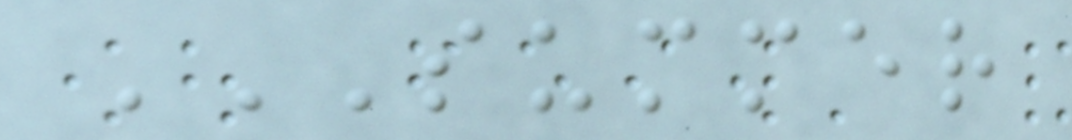SUMMER
